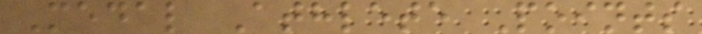Medal Athlete Points
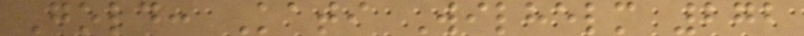Gold: Kati Wilhelm 272
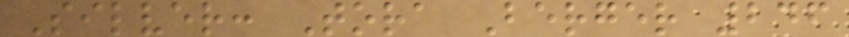Silver: Tora Berger 246
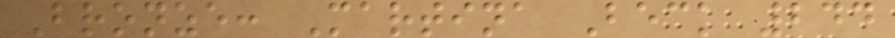Bronze: Martina Beck 244
